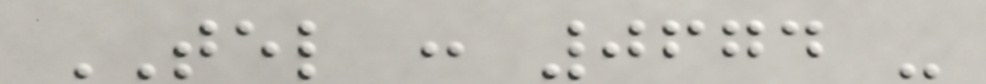TEL : 0674 -
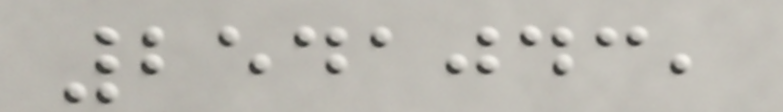2541043,
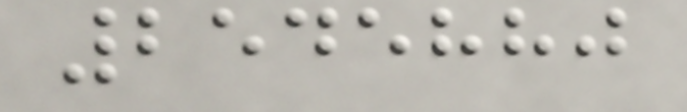2545880
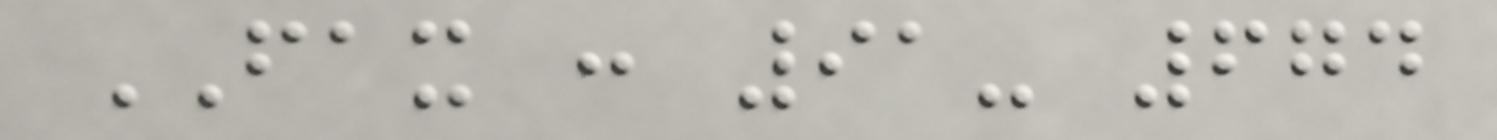FAX : 91- 674
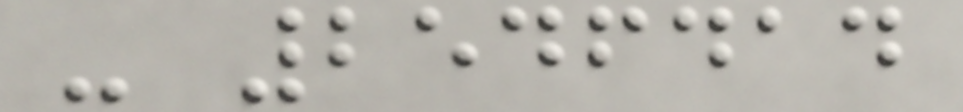- 2546414
